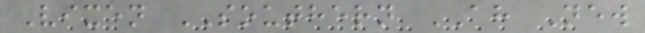Vixen SOUTHERN AH New
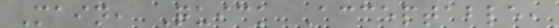Main, Quick Acceptable,
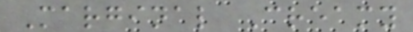Marginal Creamy
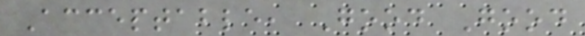Acceptable, Good Good
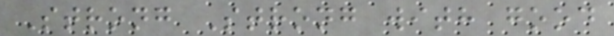Strong Strong with good
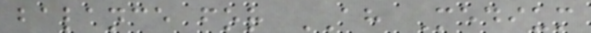balance for AH Medium
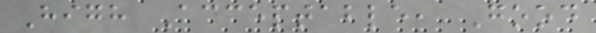High Acceptable, Good
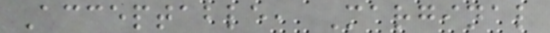Acceptable, Marginal
